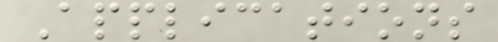Applications
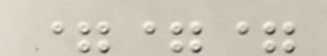===
